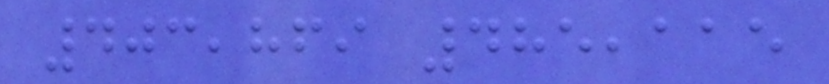403,869 485,115
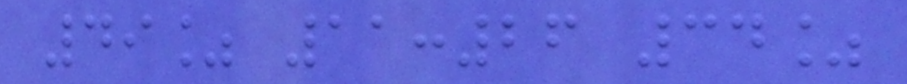49% 11:26 34%
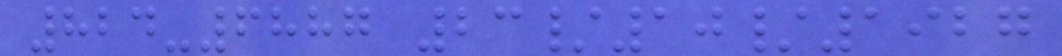824-6887 23/10/1927
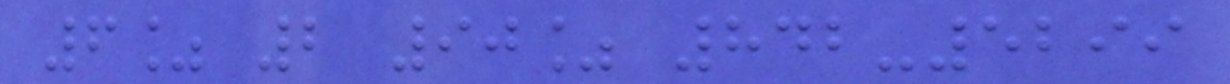6% 2 90% 842-5299
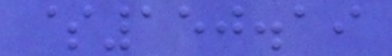$150.19
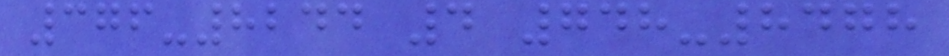376-8244 4 748-8478
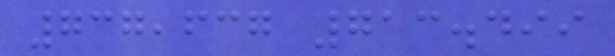737,637 713.499
